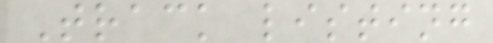Track listing
